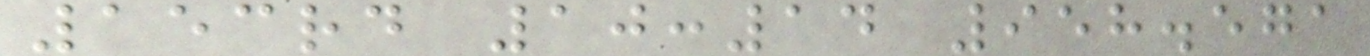153rd 10:14 958.571
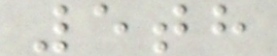5th
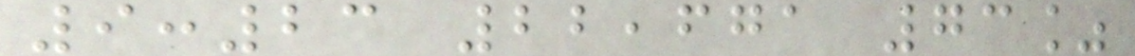9:23 22,671 73%
